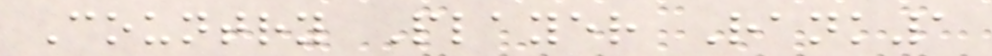Country Player Rank1
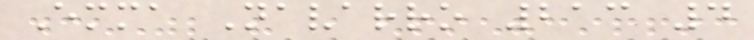Emma Navarro 213 4
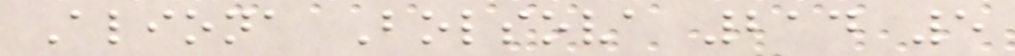Aliona Bolsova 214 5
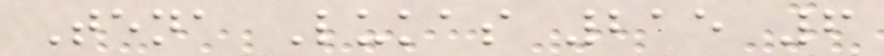Tena Lukas 215 6
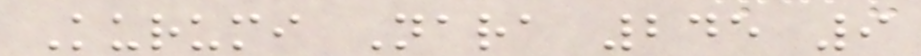Kurumi Nara 245 9
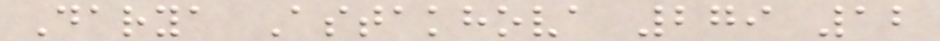Darya Astakhova 279 12
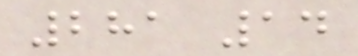281 14
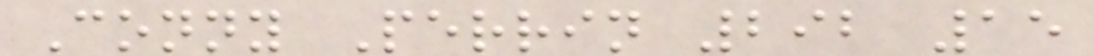Conny Perrin 292 15
